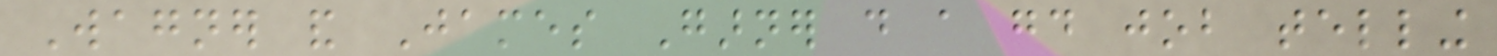Wagner and James Garner do a good job telling
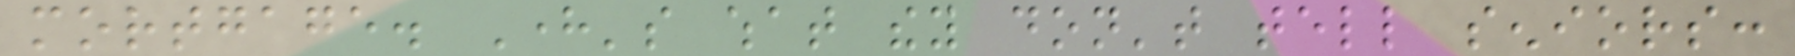mortgage. Here's what they don't tell seniors:
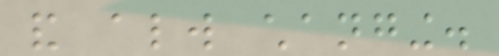and always changing.
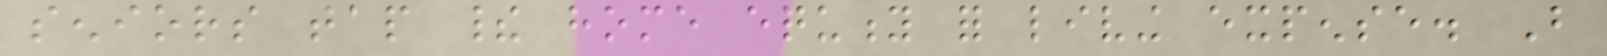seniors tap their home equity for living expense. But
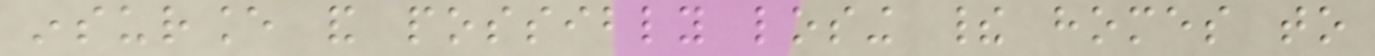insurance and possibly losing their homes to
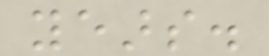years.
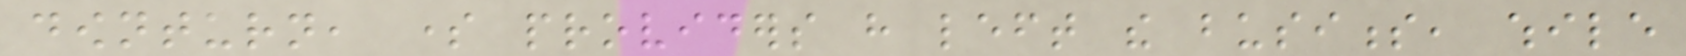downturn, some providers have left the business, while
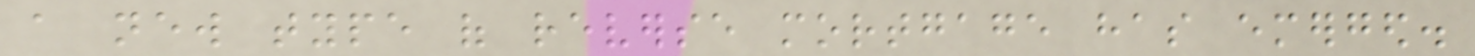a new type of reverse mortgage has emerged.
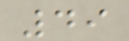49
